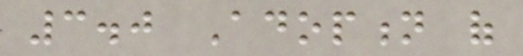3.0 Adoption of
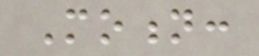Motion:
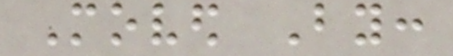Moved By:
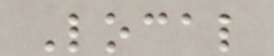Local
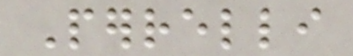Perrelli
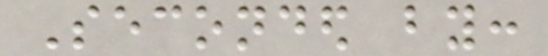Seconded by:
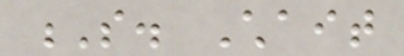S. Chait
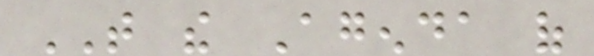THAT the Agenda of
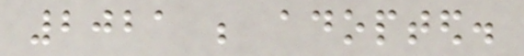2021 be adopted.
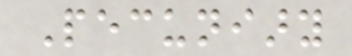Pecuniary
